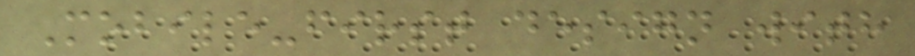Mobile-first design with
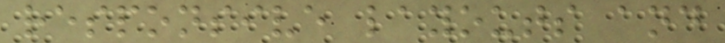responsive layouts and
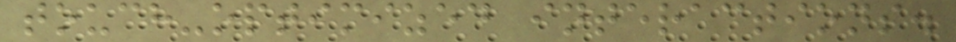touch-optimized interactions.
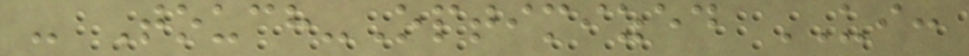- Touch-Optimized UI:
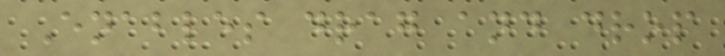Enables drag and drop
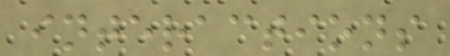interactions
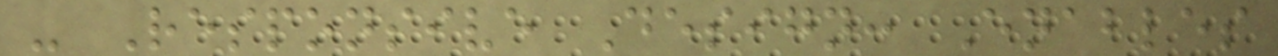- Responsive Design: Enables
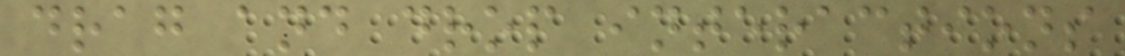drag and drop interactions
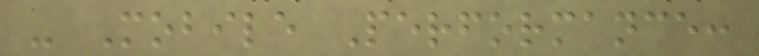- Mobile Performance:
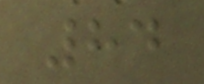84
